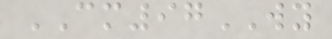CM97WY
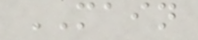MAIN
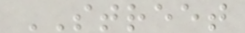STREET
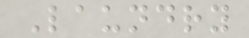Laundry
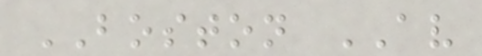BOSTON AV
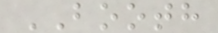BOOTH
